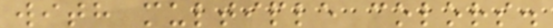with multiple colors.
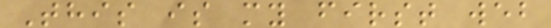This is my first web
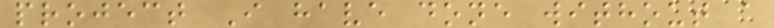project I have done without a
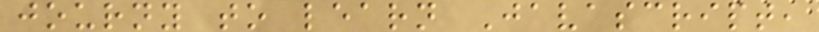journy to learn Javascript,
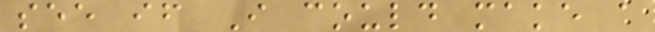see if I could make a
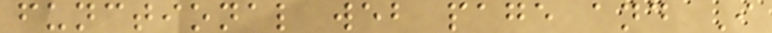functional web page and I
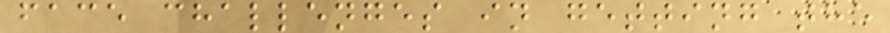face challenges in getting the
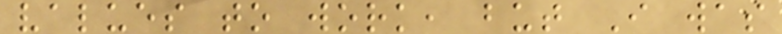values to work, but I was
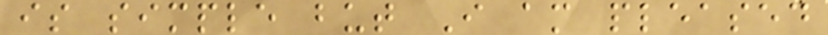is simple but I am pleased
